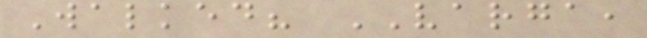Walked? VARGA,
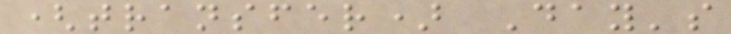(transfer) Day's
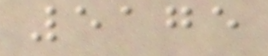5175
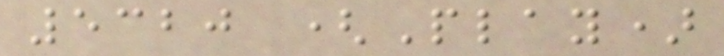5320 (Play)
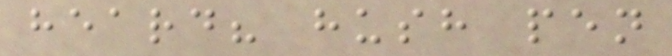heard? hush pen
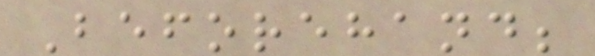Beforehand;
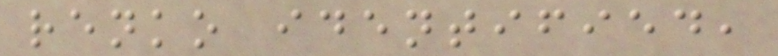renko identified,
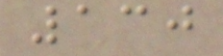130
